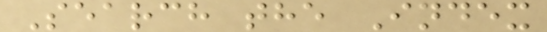Search the Index
